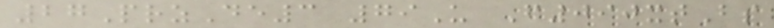27PrzDe3 79U F090xtBs
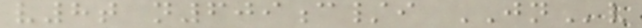v8t n609c/i JNv
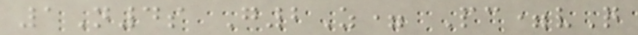1N4s G2Z= Pc=vQ
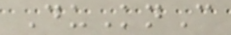DuKnC
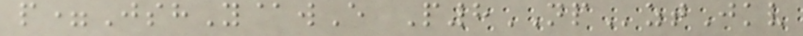p=JshY@wE P8NPztJkv
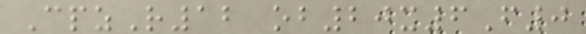CpzR12 ob20x6F0
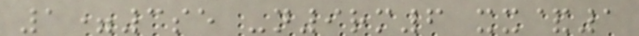1=3se -n9rm6 xx&1
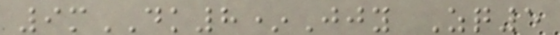9mDK8*Jjy Zq5
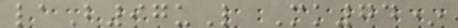laB97uL Mk74*
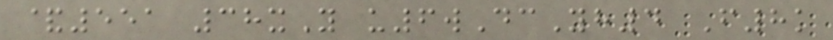&551 38xY u6wDcYh4 F8k
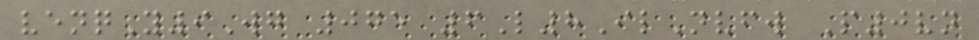venqY9Wg 075 6L8IlNvfw P0vn
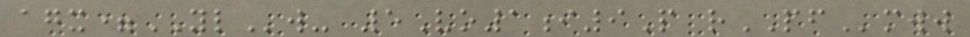agx=YLw- 5Vo1i9P rPFmww
